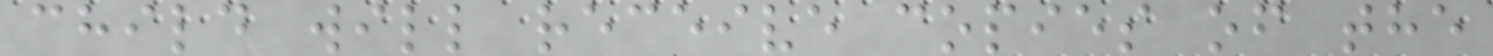child will receive copies of the
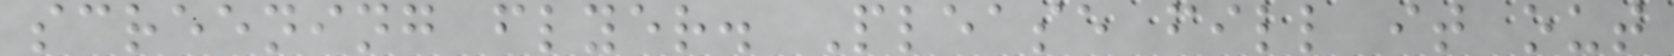screening flyer. Please fill it out
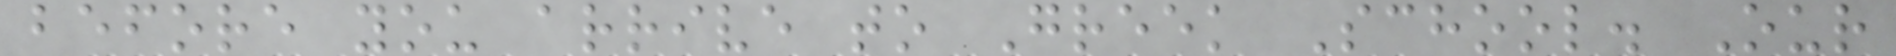before you arrive to Greek School. Our
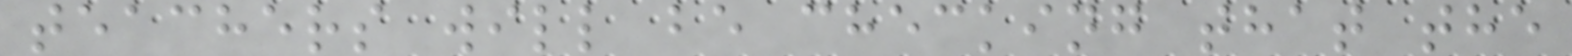teachers will be checking that the
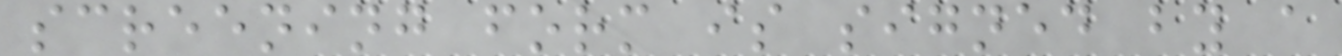screening form is signed by a
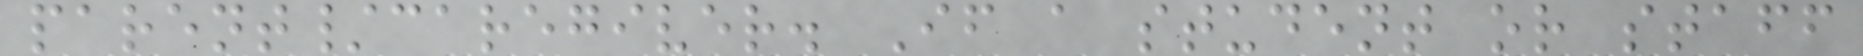parent/caregiver. If a student or staff
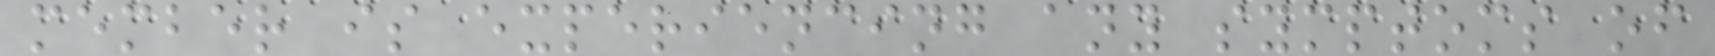member is experiencing any symptoms of
